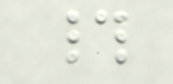#
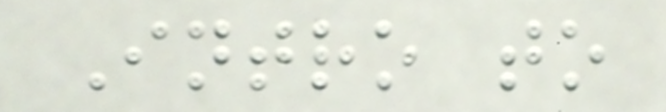Intro to
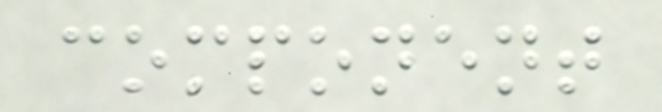component
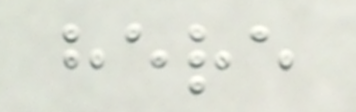here
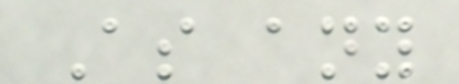As any
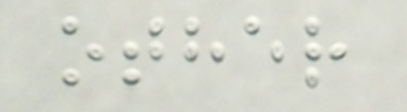other
